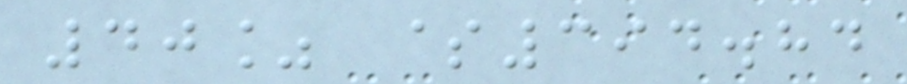40% $394.84
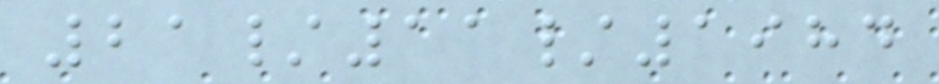21/11/1984
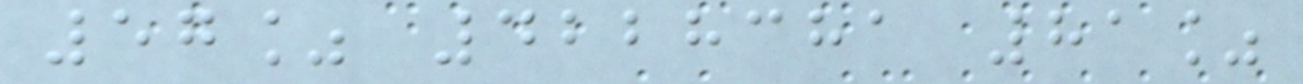57% 4228381 81%
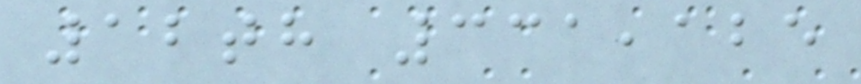12th 331,125
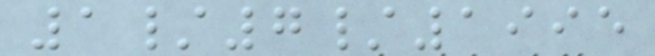1/7/1995
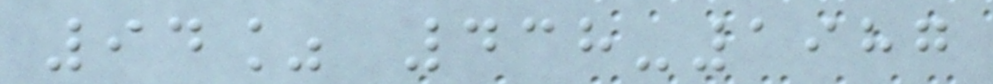94% 438-1987
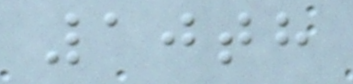10th
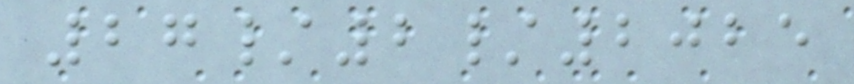27/2/2025
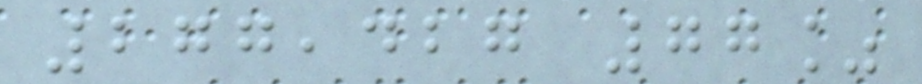277,427 77%
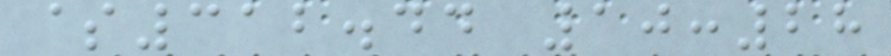$312.44 10:28
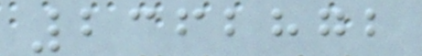2362872
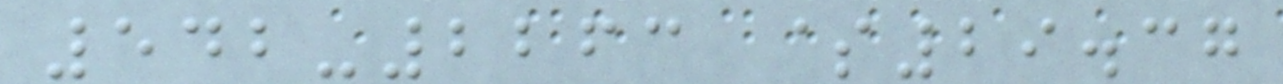542-2263 $29.37
